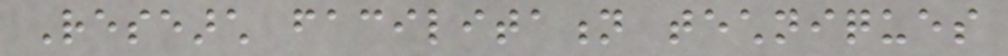Research facilitation techniques
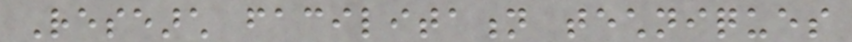Research facilitation techniques
